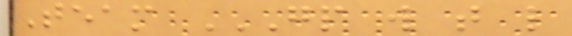Team GP W T L
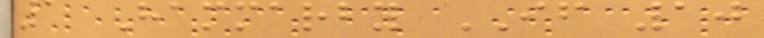1 Hammarby IF 10
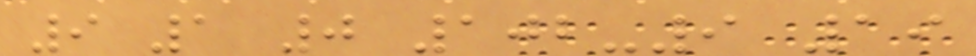9 1 0 102-9 19
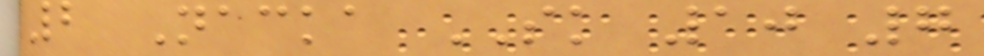2 Nacka SK 10 7
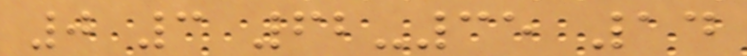0 3 62-35 14
